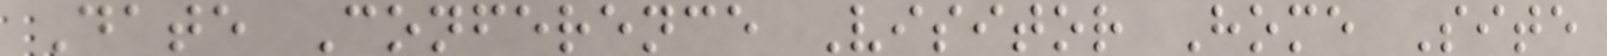Date Conference Visitor Home Site
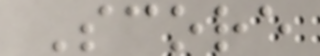Score
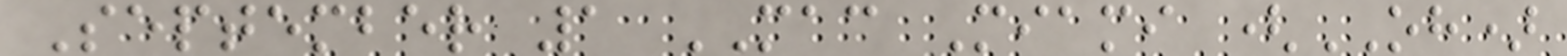September 1 MAC Miami (OH)
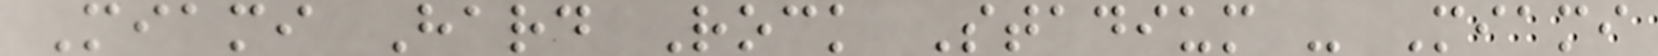Miami Hard Rock Stadium - Miami
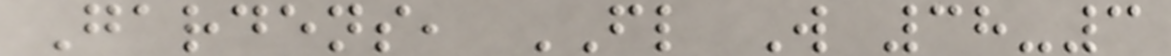Gardens, FL W 38-3
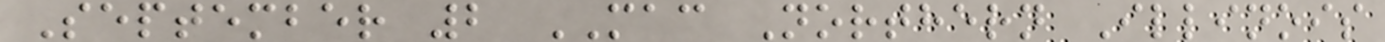September 2 MAC Northern Illinois
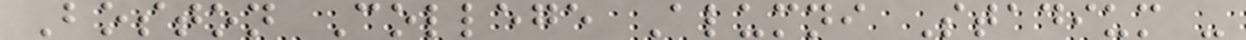Boston College Alumni Stadium -
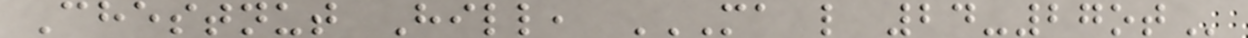Chestnut Hill, MA L 24-27OT
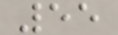55
